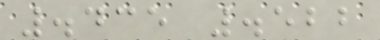.435 .522
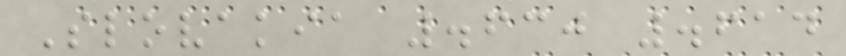Slovakia .630 .614
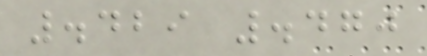.429 .470
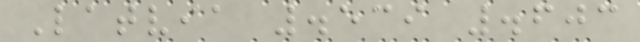Latvia .539 .603
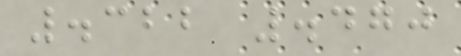.322 .470
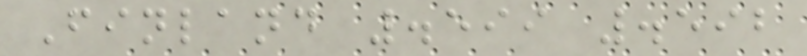Finland .599 .592
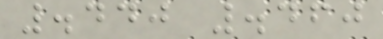.440 .460
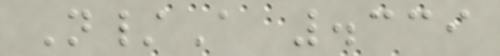N/A .339
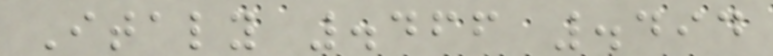Italy .466 .494
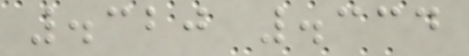.320 .334
